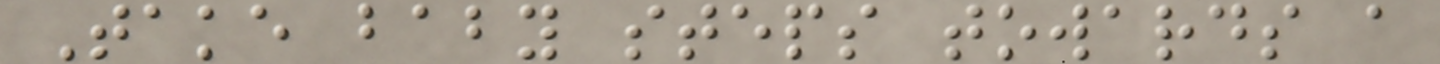Take baby steps towards a
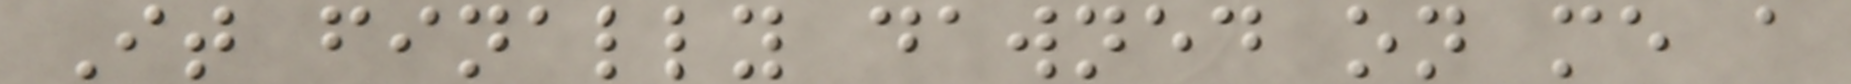It finally dawned on me a
